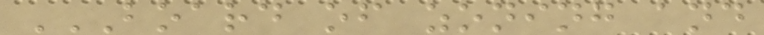BOARD OF ZONING AND
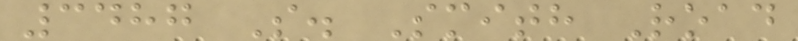3487 S. Smith Road
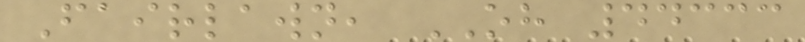Fairlawn, OH 44333
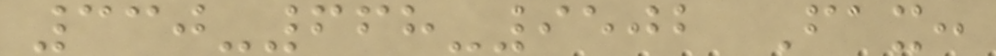330-668-9502 Fax:
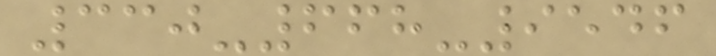330-668-9546
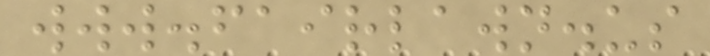www.fairlawn.us
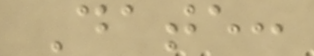Date:
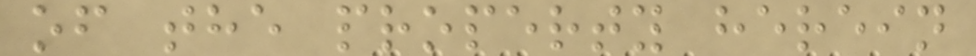of the property herein
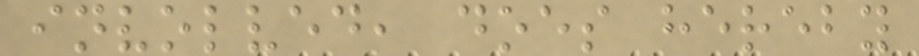involved, does hereby
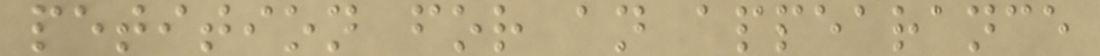petition for an appearance
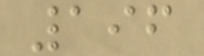196
